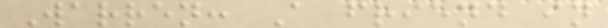Warren: A friend in
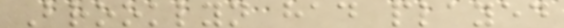Brooklyn had played
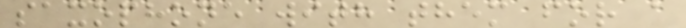saxophone with them for a
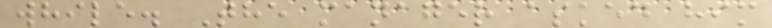while. The manager asked him
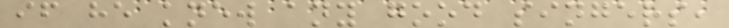if he knew any good singers,
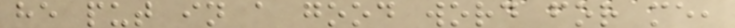he put in a good word for me,
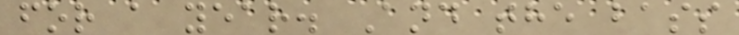for a year. And the bass
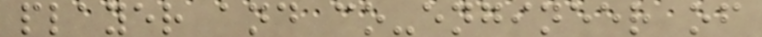player and co-engineer of
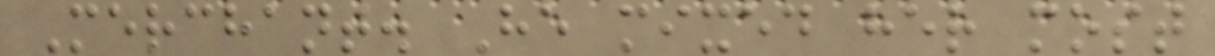Merchant. He mixed her most
